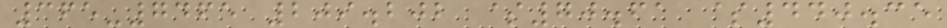365-7465 209.202 $70.61 $440.35
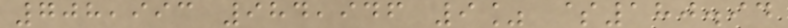708,993 984,946 9% $180.94
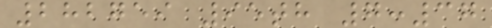282759 95th 7:37
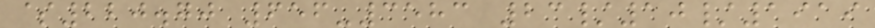$220.70 656-3583 23/10/1919
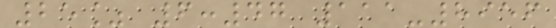25% 6:47 111-8956
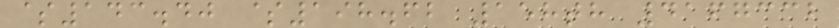$143.40 $198.62 158th 4167332
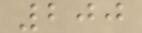200
